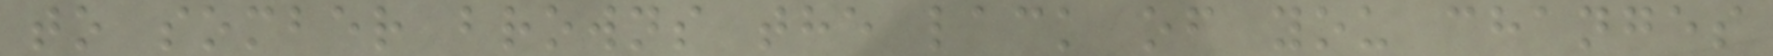to somber browns the lack of you changes
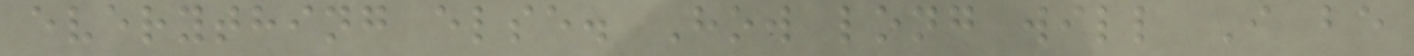everything else. How long will I be
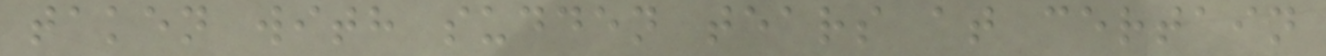taken with sudden tears at certain
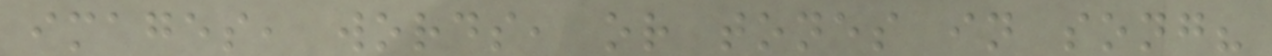images, words, or tones in song?
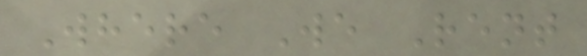Where We Rent
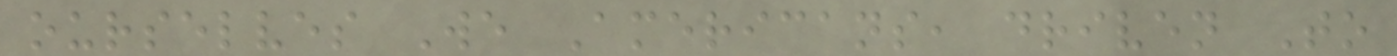ourselves We Americans, driven To
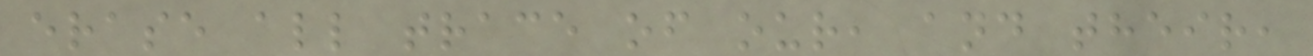erase all trace of our, and their,
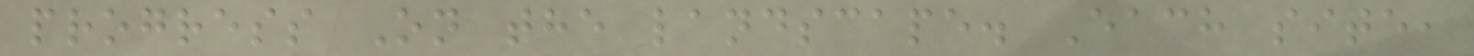progress On the landscape. Each site,
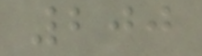200
